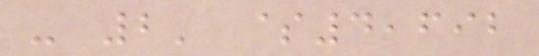- 2' $4,692
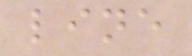line
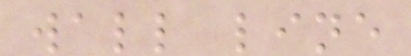wall line
